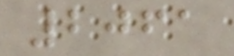2061
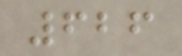626
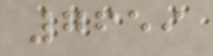7659
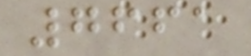7661
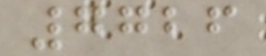7726
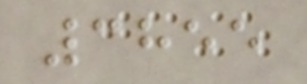3855
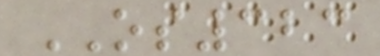OS323
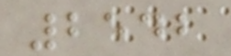2542
